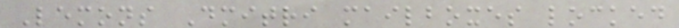Lemons Dmitri mailboxes locked
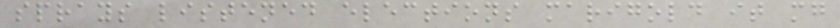sprays listened elections marigold it mg
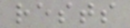rests
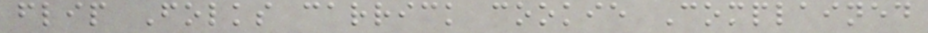flip Folks carrick cookie Complained
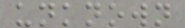unknown
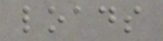loads
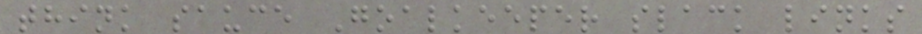think sauce Goalkeeper slack links
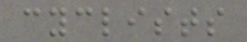cyclists
